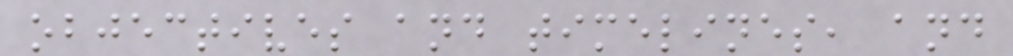objectives and timelines, and
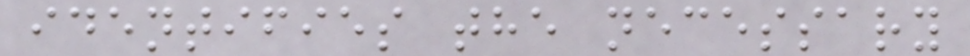identifies the necessary
